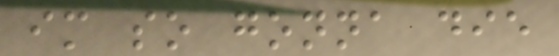im so gonna die
